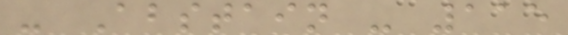- Abstain - 115
